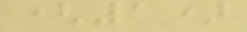(1)
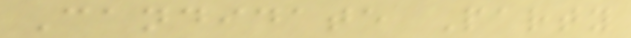Candidate Party
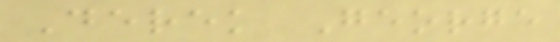Derek George
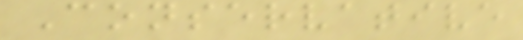Conservative
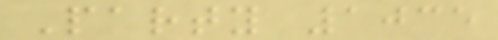Party 1035
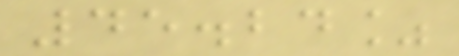45.24%
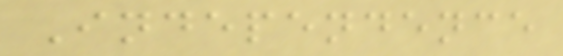Independence
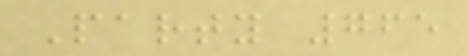Party 765
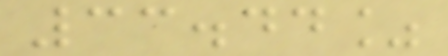33.44%
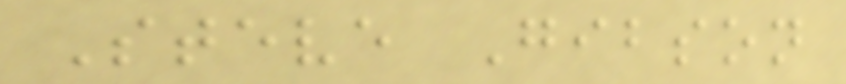Steve Gibson
